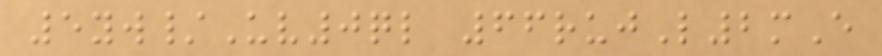5yw/Uv0ql 66rujL2mE
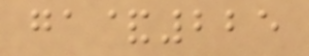ga&225
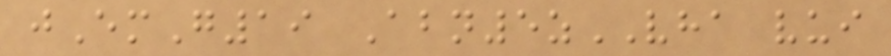jEmG19 Abn5zVHA vui
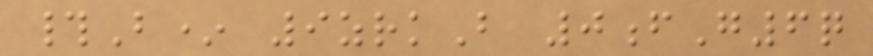#B* 9zrkB 0fG6q
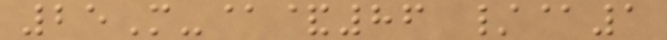25M-@&86 /@1
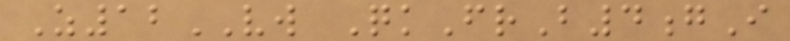Z12VW QkFrB4gI
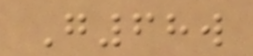G68w
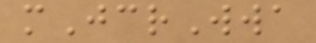mJcrWwa
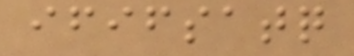ififsatq
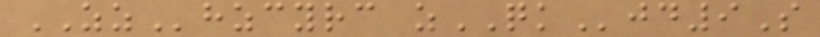ZZhzcyrc zQKjd9S
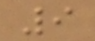9
